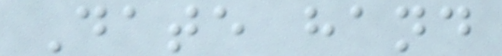Date hand
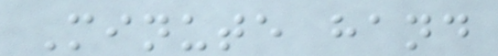Minute hand
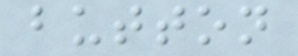button
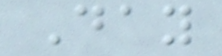Day
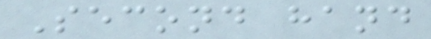Second hand
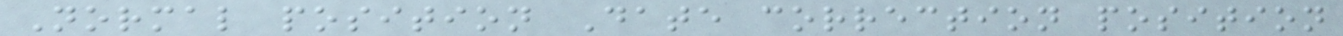Normal position Date correction position
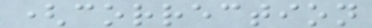(correction
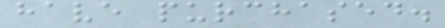have purchased.
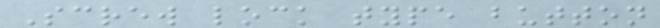Screw lock type button
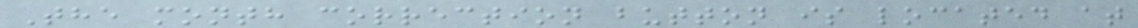The month correction button is located at
